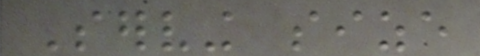Serving size
